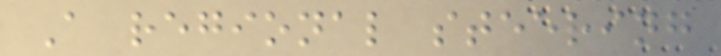A regional steering
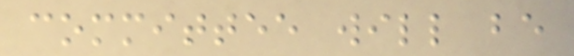committee will be
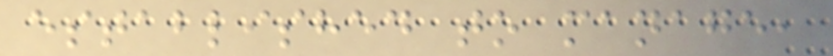established to manage,
